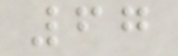67
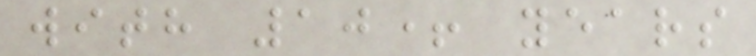with 10+ years
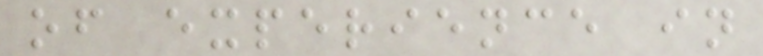of experience in
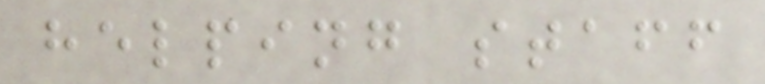helping staff
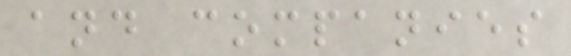and companies
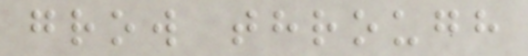grow through
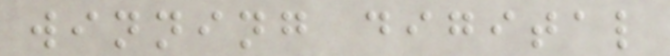winning digital
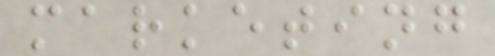marketing
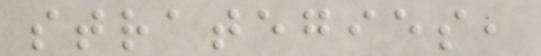strategies,
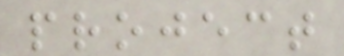project
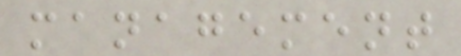management
